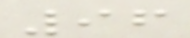96
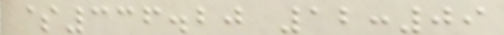$336.20 12:09
